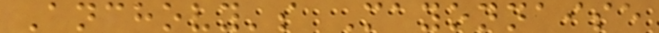Anchovy's Mayonnaise
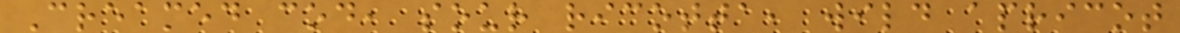Creamed cod, sour ricotta, wild apricot
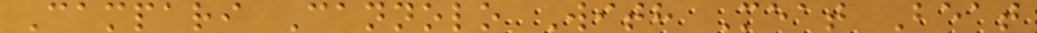Campari Cannolo With Meat Beat
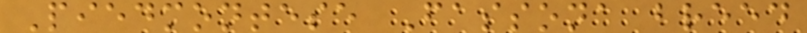Piedmontese Fassona breed
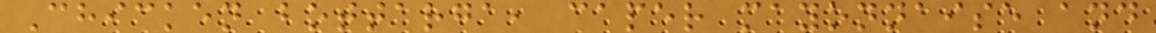Chicken bottarga, caper mayonnaise and
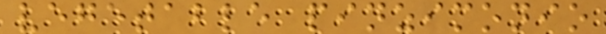vegetable pinzimonio
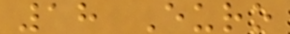18 Euro
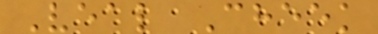Veal Cheek
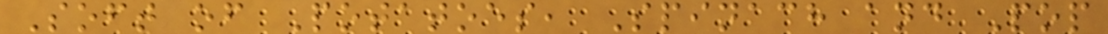Soft of Potatoes, Spinach and Pop
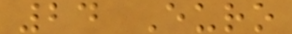24 Euro
